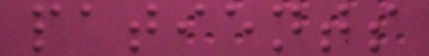patients
